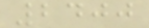2400
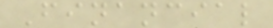Financial
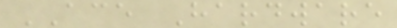ACE Hardware
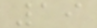19
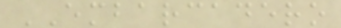EMBARCADERO
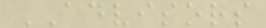ADVISORS
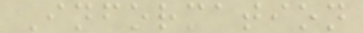Information
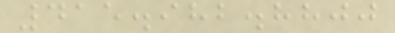415.982.8800
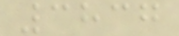3837
